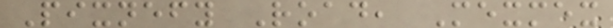Pixnefy Road, Mexmex
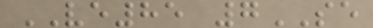VE85 7SE
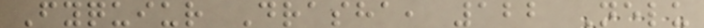Fyquiur Drasha, 122 Nelu
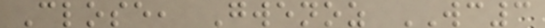Close, Gwenoz WC3
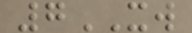7XW
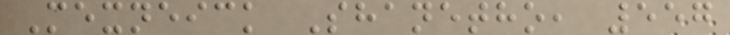Mexneick Shanetho, 557
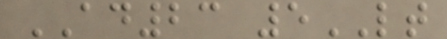AD23 5LT
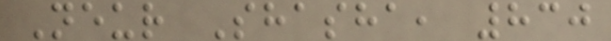Neur Shasha, 830
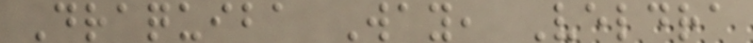Draquiba Way, Veldra
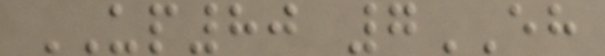UP80 7EH
